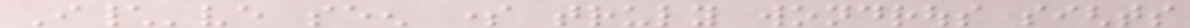I\'ve seen some truly wondrous sights
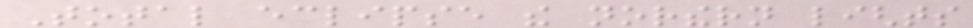Total eclipse the northern lights
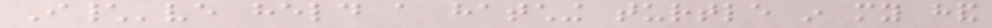I\'ve held a hatching turtle in my hand
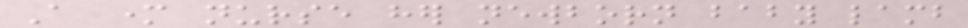A mother nurse her newborn baby lamb
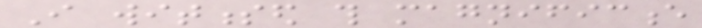I witnessed this magnificence
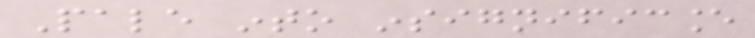Pale into insignificance
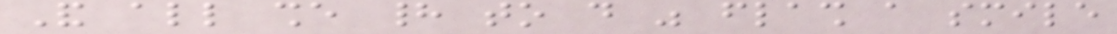And all she had to do was flash a smile
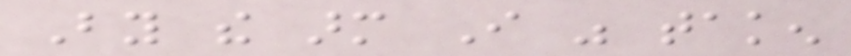By the arm I was taken
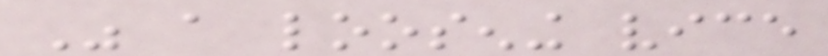Was a loosening vice
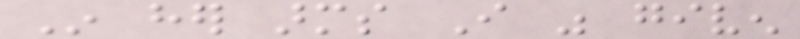In her arms I was given
